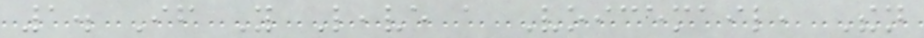1. If You Leave a Voicemail, Then
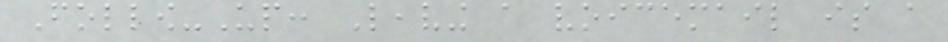Follow-Up: Leaving a voicemail is a
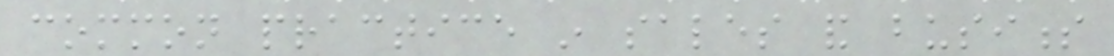common practice in sales and business
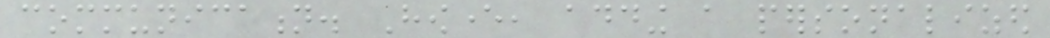communication. However, adding a personalized
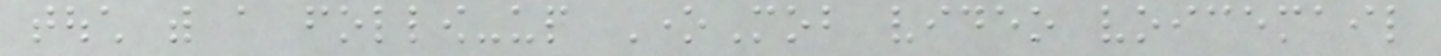touch with a follow-up OneMob video voicemail
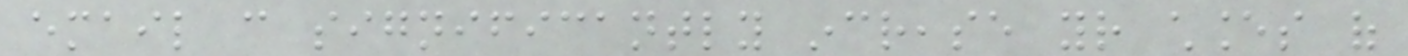email can significantly increase your chances of
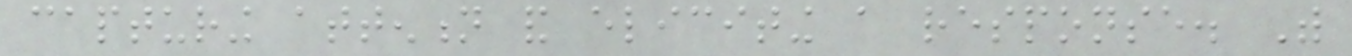capturing attention and eliciting a response. With
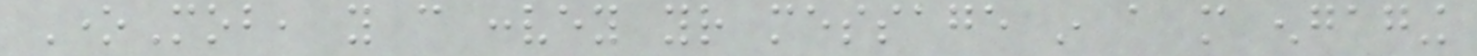OneMob, you can convey your message in a more engaging
